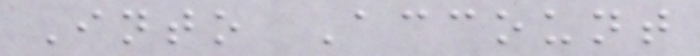Into Account
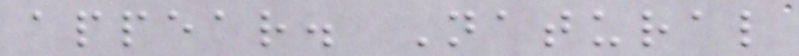appear. Natural
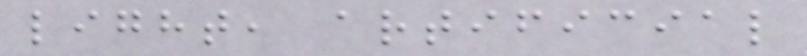light, artificial
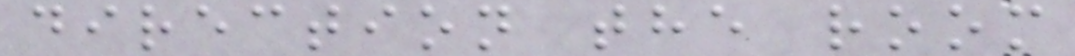direction the room
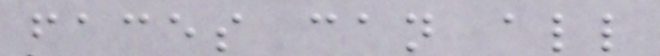faces can all
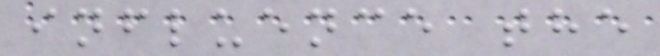influence the
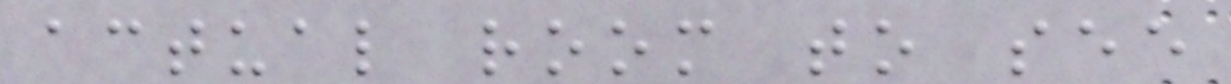actual room to see
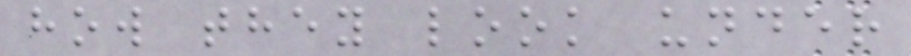how they look under
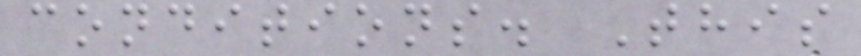conditions. This
